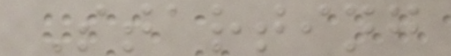Starting
